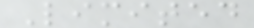Limited
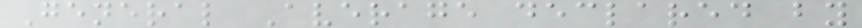General Average declared by
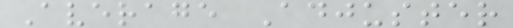Average Adjuster
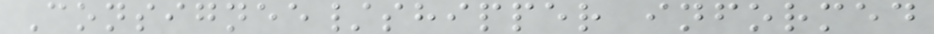Consignee/shipper informed
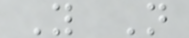Y N
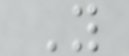Y
